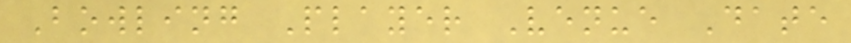Bowling Player Venue Date
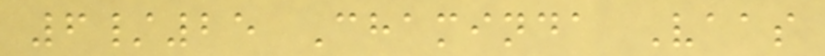6/25 Chaminda Vaas
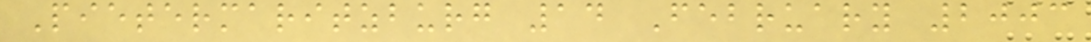Pietermaritzburg 14 February 2003
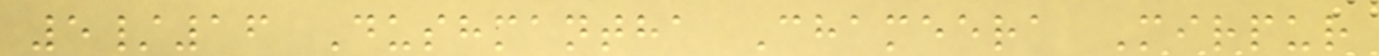5/16 Dushmantha Chameera Mirpur
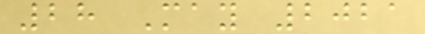28 May 2021
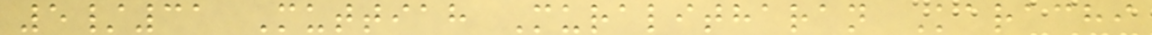5/31 Muttiah Muralitharan Karachi
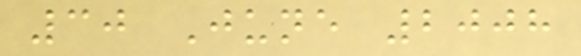30 June 2008
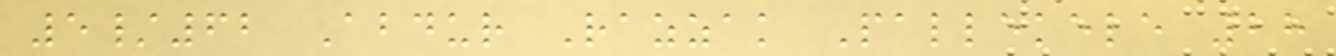5/62 Abdur Razzak Pallekele 28
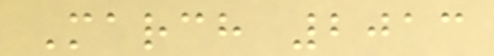March 2013
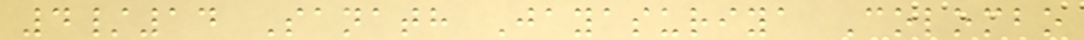4/14 Sanath Jayasuriya Colombo
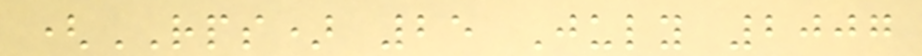(RPS) 25 July 2007
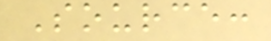Source:
